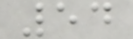54
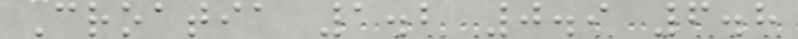Croatia 1.2 0.9 6.8
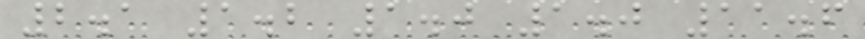2.1 1.2 1.0 1.0 11.6
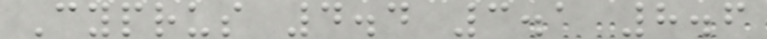Cyprus 4.4 3.1 8.6
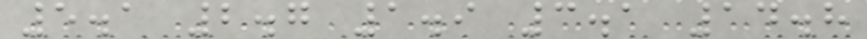5.1 2.7 1.9 3.1 14.8
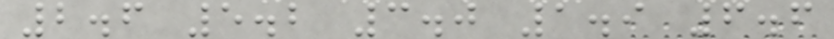2.6 5.2 3.0 1.9 6.6
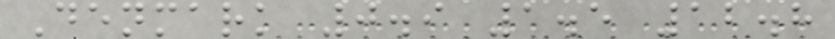Denmark 0.9 1.5 12.8
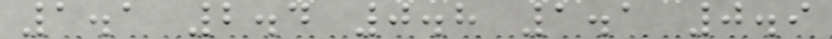1.1 2.4 0.8 1.1 0.9
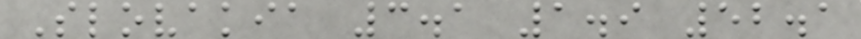Slovakia 3.1 1.9 52.1
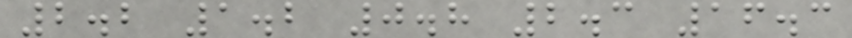2.2 1.2 0.8 2.3 16.3
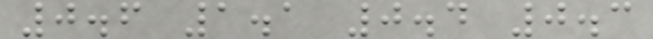0.6 1.1 0.4 0.3
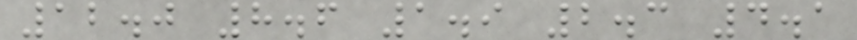12.0 8.6 1.9 2.3 4.1
